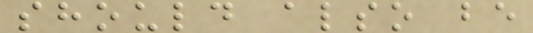should also be
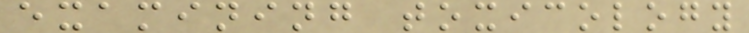examining toxicology
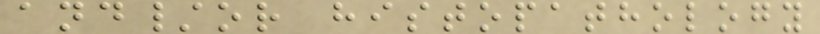and/or histopathology
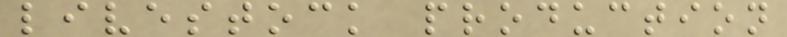livestock production
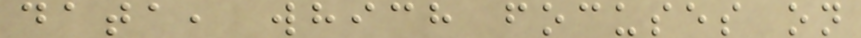data, which focuses on
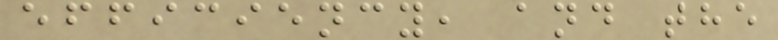efficiency, and the
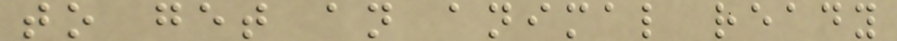to get an animal ready
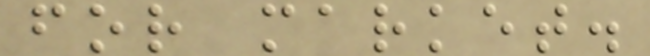for market.
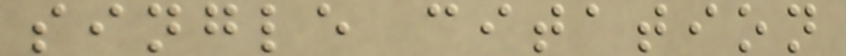single citation
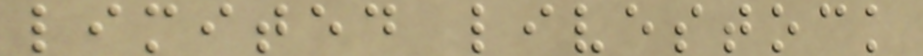limited livestock
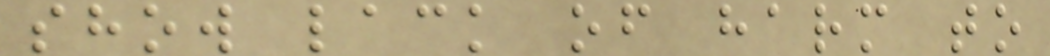show lack of harm to
